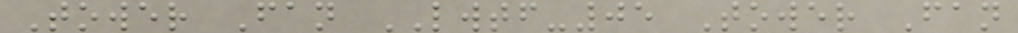Tower Fan LWTF-05 Tower Fan
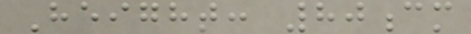Height: 80cm
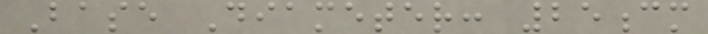Base Diameter: 25cm
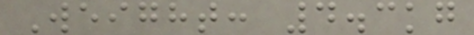Weight: 4.3kg
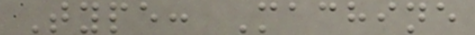Type: Machine
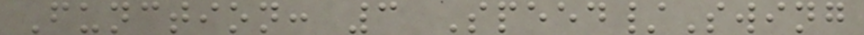Function: 3 Speed/Swing
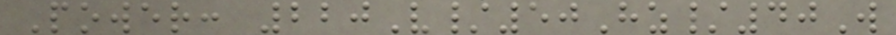Power: 220V/50Hz/40W
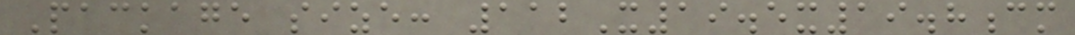Package size: 112X19.5x19.8cm
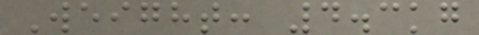Weight: 4.3kg
